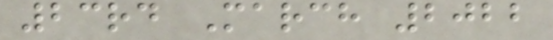23rd March 2022
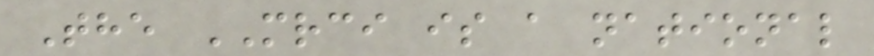The MRCI is a national
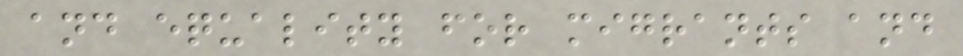and equality for migrants and
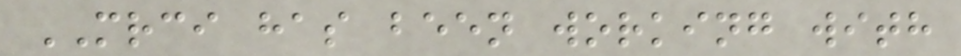MRCI has been working with
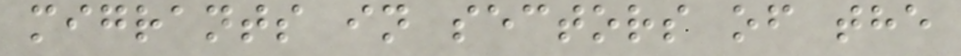migrants in sectors of the
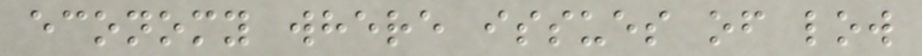economy where issues of low
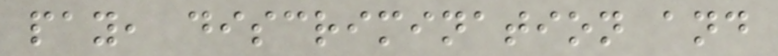pay, discrimination and
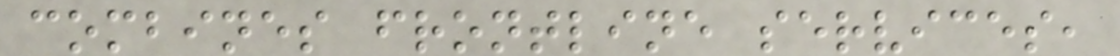combines frontline services,
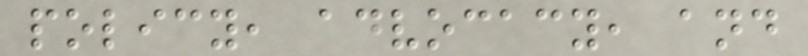policy, advocacy, and
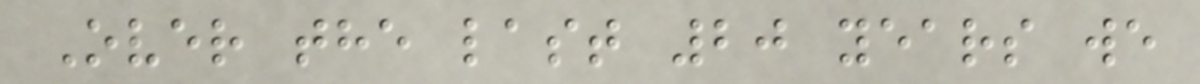Over the last 20 years we
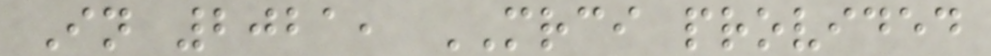In 2021, MRCI provided
